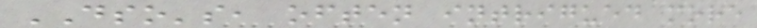DSO's, often intrigued more
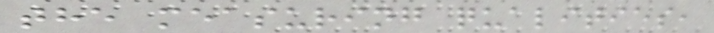the measuring qualities,
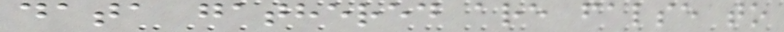data gathered are false to
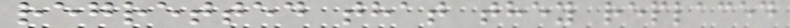regretted that they replaced
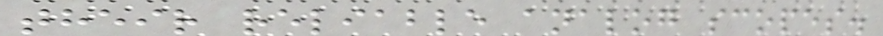their reliable analog scopes.
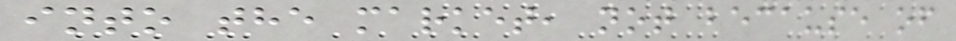into the market, not because of
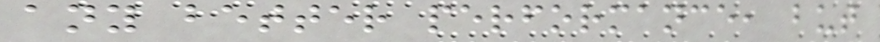any better performance, but
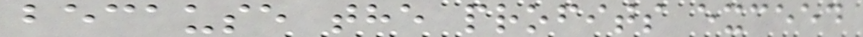because the profits exceed
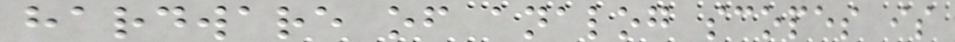hardware of analog scopes is
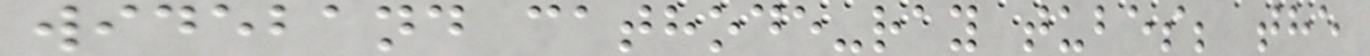wideband cathode-ray tubes; the
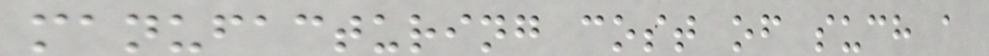manufacturing cost of such a
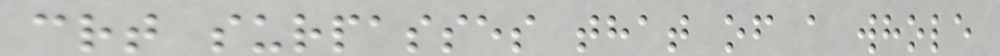crt surpasses that of a whole
